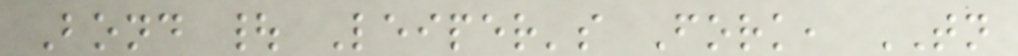Bond | Leiper's Fork, TN
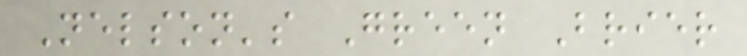Nelson's Green Brier
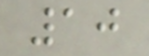10
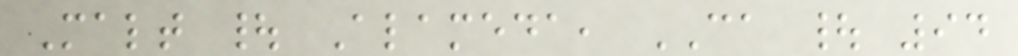Malt | Alameda, CA | 94
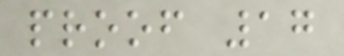proof 17
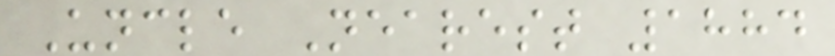Uncle Nearest 1884
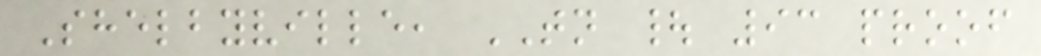Shelbyville, TN | 93 proof
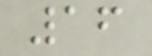16
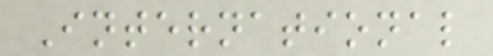International
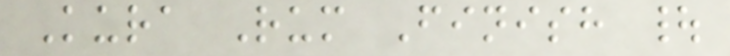Kura Rum Finish |
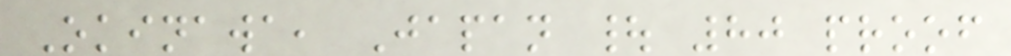Okinawa, Japan | 80 proof
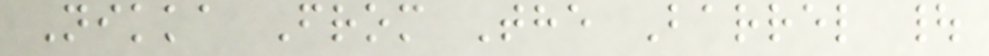Nikka From The Barrel |
